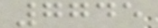7745
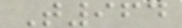T964
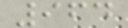964
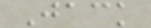Jack
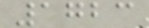1723
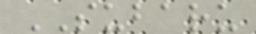SUBARU
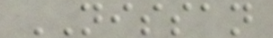NISSAN
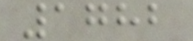1782
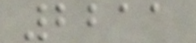2211
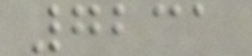7231
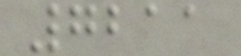7211
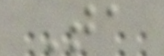Ta
